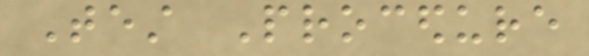Test Procedure
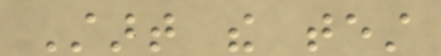Start the test
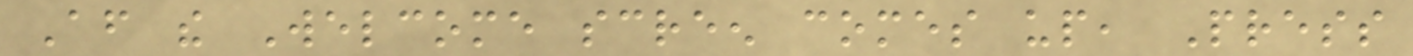After the Welcome screen comes up, Press
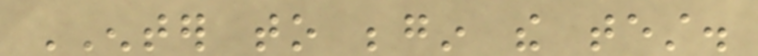ENTER to begin the test.
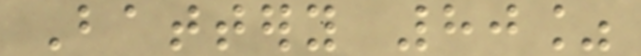Battery 80%
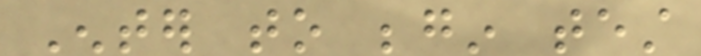Enter to begin test
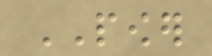POWER
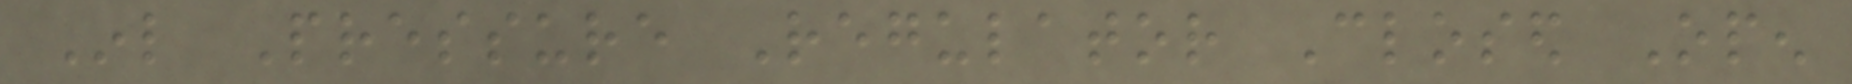Inl Pressure Regulator Closed Open
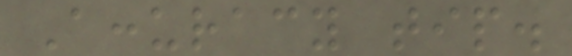Accuracy tip.
